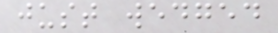just wedged
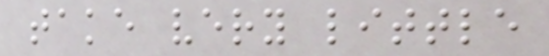take very little
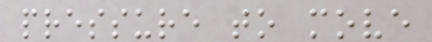pressure to move
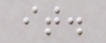it.
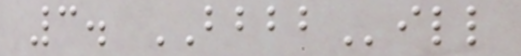3. BBBBill
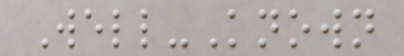Well-Known
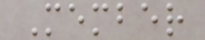Member
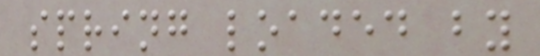spring loaded by
